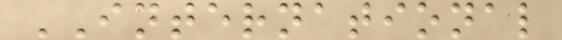INTERNATIONAL
